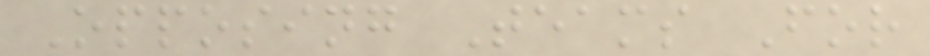Opposing Teams For
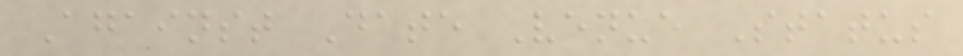Against Date Venue Status
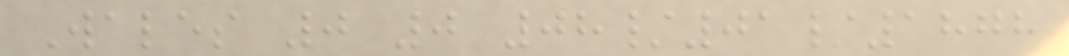Wales 0 0 08/01/1878
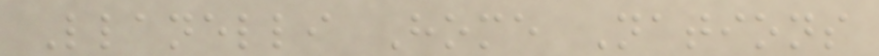Llanelli Home Nations
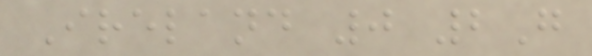Ireland 0 2G
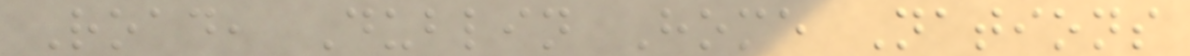Road, Dublin Home Nations
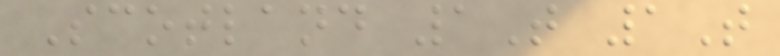Scotland 1T 1T
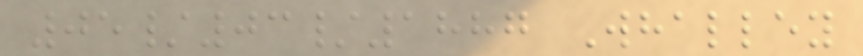05/03/1887 Whalley
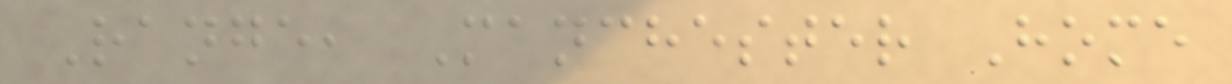Range, Manchester Home
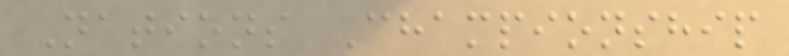Nations Championship
